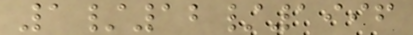1/12/1996
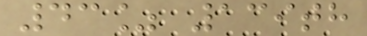43% 139th
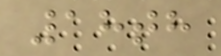18th
